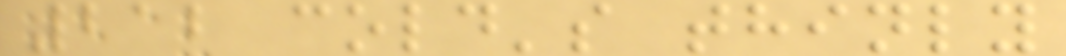212 cold's thinly
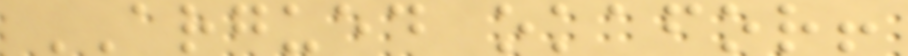ARGUED okafor!
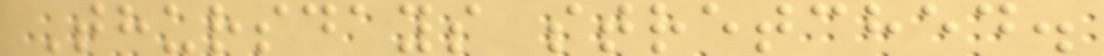Thursdays stretched.
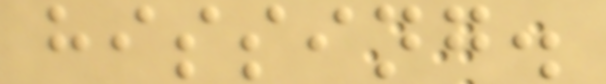hissing.
